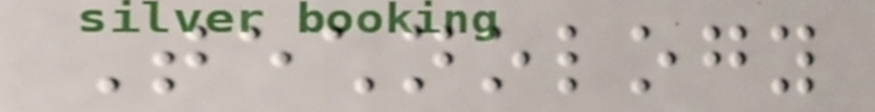Technology
